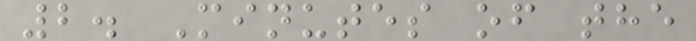2. Minutes of the
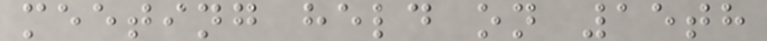meeting held on 15th
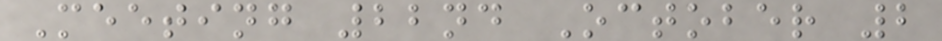Meeting 22nd October 2
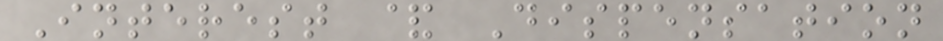Interest & Dispensation
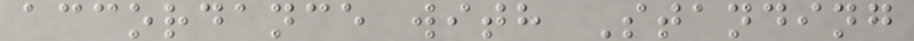accordance with Standing
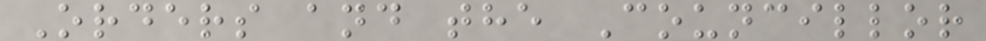Orders and the Councillor
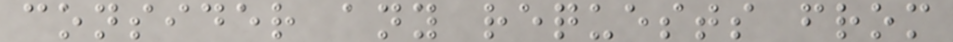consider any requests from
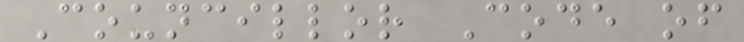Councillor Code of
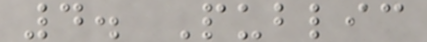4. Public
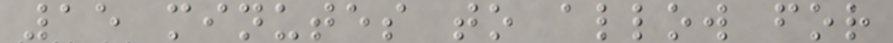15 minutes to allow for
